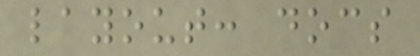layout: docs
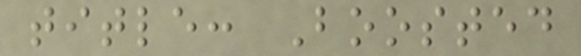title: Boosted
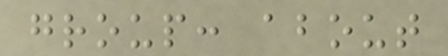group: about
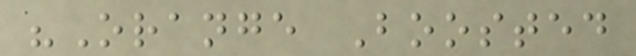"Orange Boosted
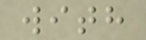with
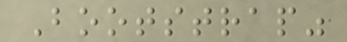Bootstrap"
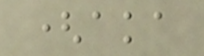(aka
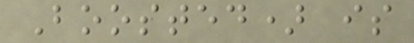Boosted) is
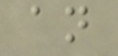an
